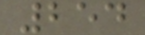254
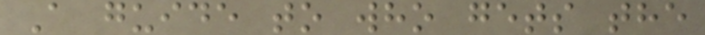A guide to who gets the
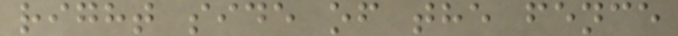right side of the fence
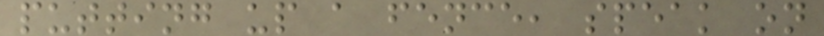putting up a fence, speak on
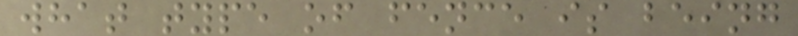what type of fence is being
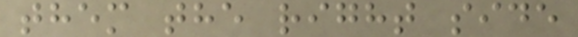them the right side
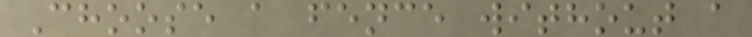Choose a fence without a
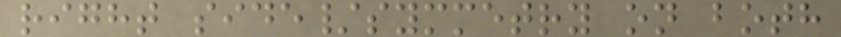right side/symmetry on both
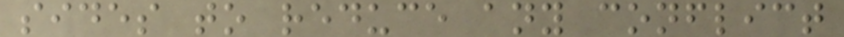sides to reduce any conflict
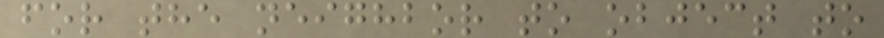for the neighbor to object to
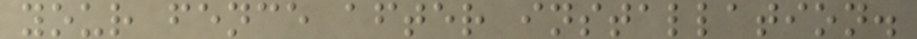your fence after installation.
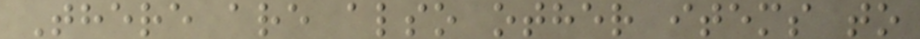There are also other items to
